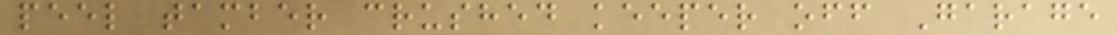peel tamber crushed keeper off Garage
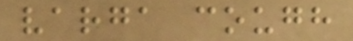varga cough
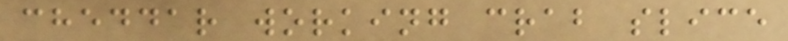cheddar working crab slice
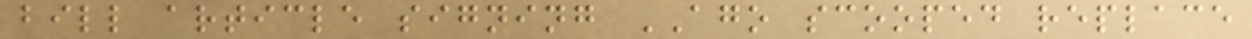bill article signing AGO scooped replace
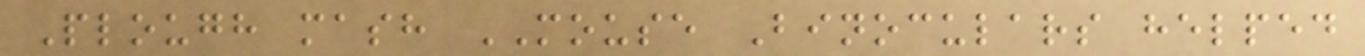Plough mash MOUSE Binoculars helped
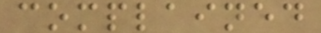complained
